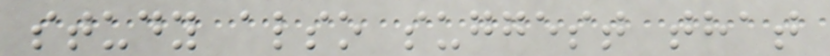study also suggest that
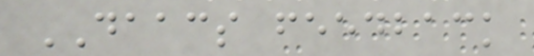DAACS feedback
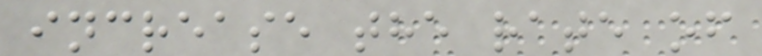increase the rate of
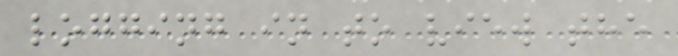logging in to view the
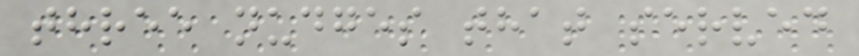three nudges that served
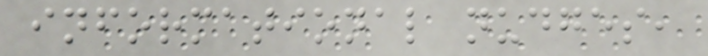informational nudges,
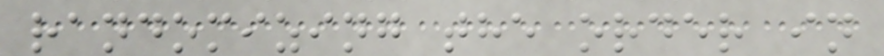randomizing the order in
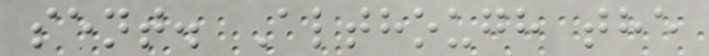sent. Although the
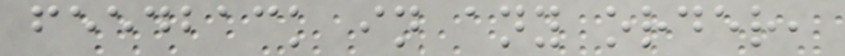feedback in any order,
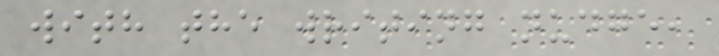with the writing nudge,
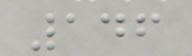146
